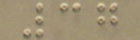37
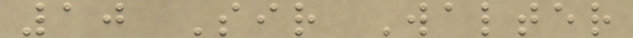10 Sir Walter
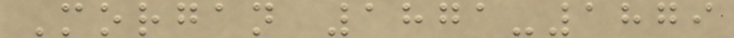Morgan 1871-1879
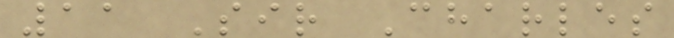11 Sir Charles
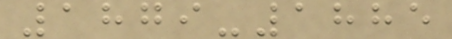1879-1885
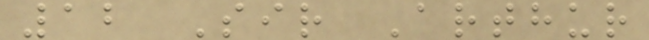12 Sir Arthur
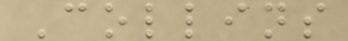Collins
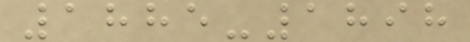1885-1898
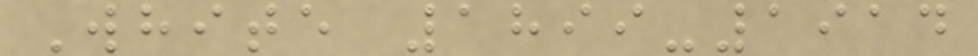White 1899-1914
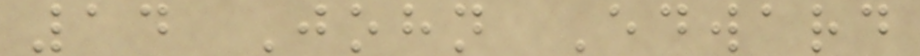14 John Edward
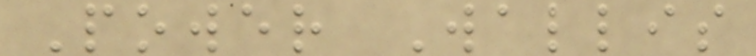Power Wallis
